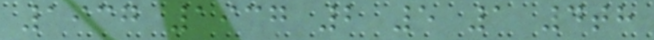1937 1937 2 5 1 4th
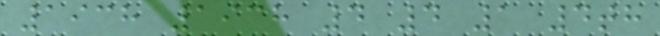1938 1938 4 4 1 4th
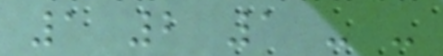1 2 1 - -
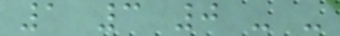1 3 0 - -
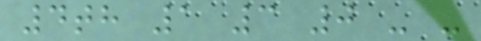4th 1 3 0 - -
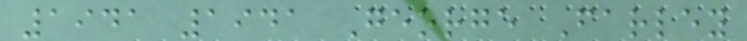1941 1941 George Farley
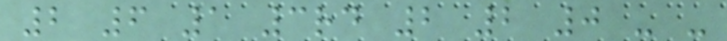2 6 1 3rd 2 2 0 - -
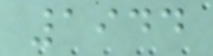1944
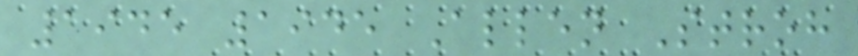1945 1945 Allen Stroh
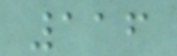116
